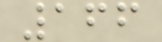166
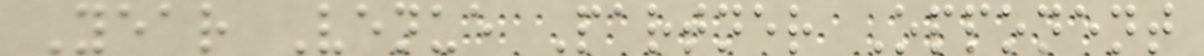Year Venue Partner Opponent
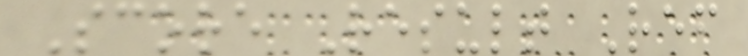Score Result Ref
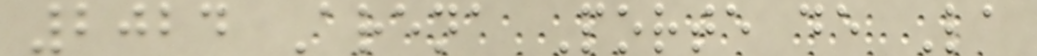2024 Arena Porte de La
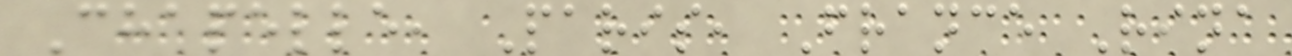Chapelle, Paris, France Rina
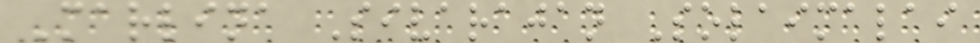Marlina Sivarajan Solaimalai
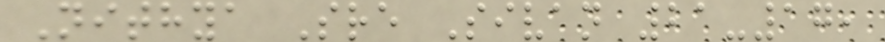Nithya Sre Sivan 21-17,
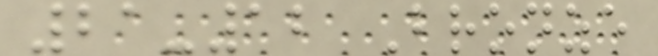21-12 Bronze
